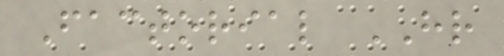Factorial HR
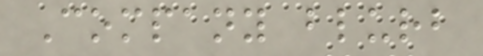Company blurb
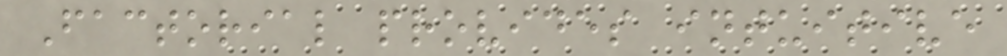Factorial provides intuitive
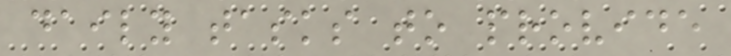daily tasks to provide
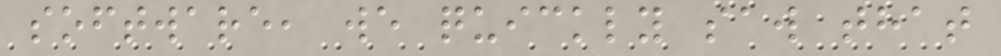software, we quickly saw that
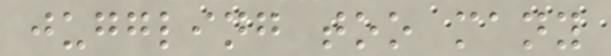juggling too many
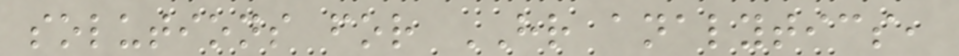solutions for HR analytics,
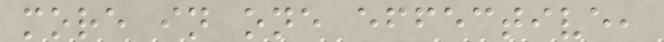more in one effective,
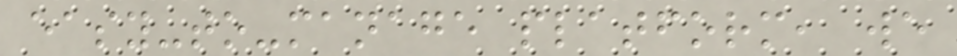easy-to-manage platform, we
